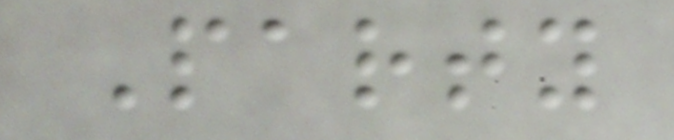Party
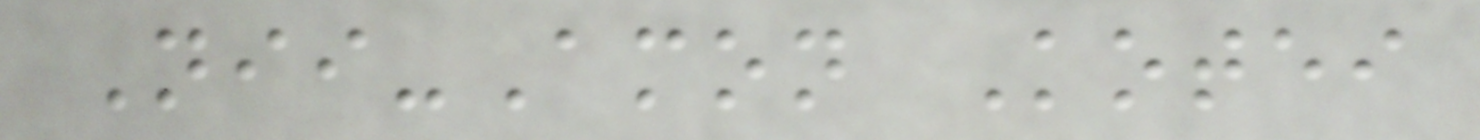Nii-Amon Kotei
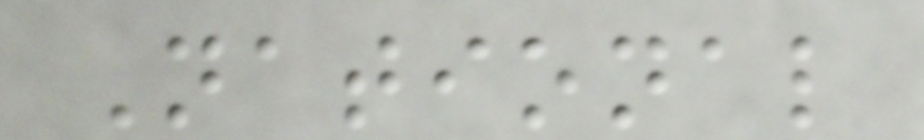National
